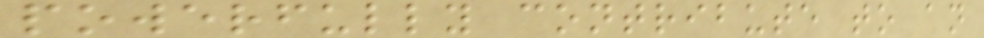powerfully contribute to an
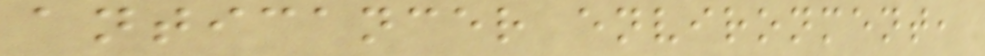anticancer environment,
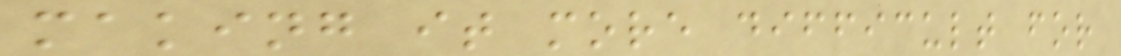making it more difficult for
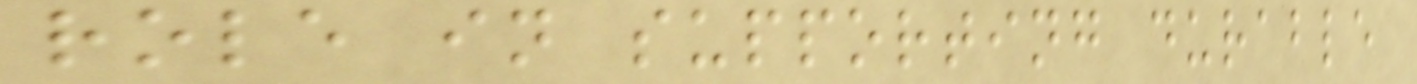role in supporting durable
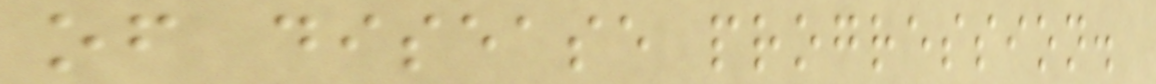of disease progression.
